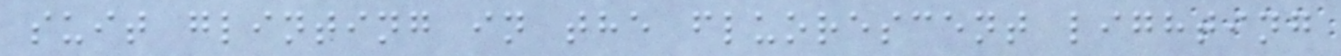suit glinting in the fluorescent lighting
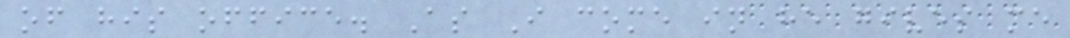of his office. As I come in he gives me
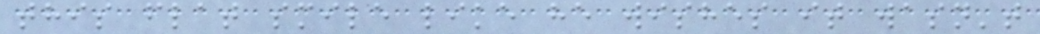this flat smile like he wishes it wasn't
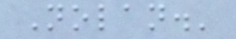Nolan.'
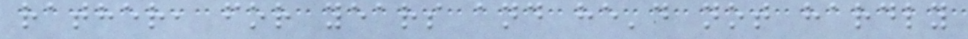rather, for years and he'd not hardly
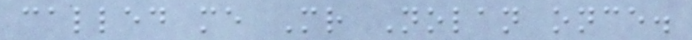called me Mr Nolan once.
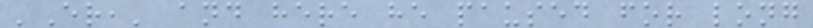'Er,' and here he paused for long
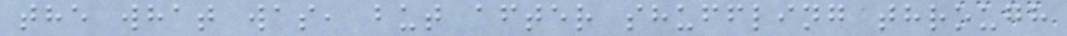the what was, but after shuffling through
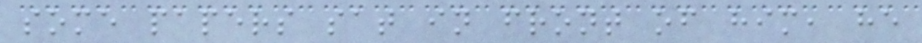some papers sat in front of him, he
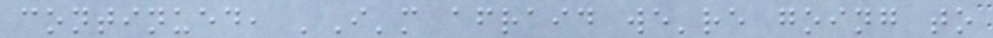continued, 'I'm afraid we're going to
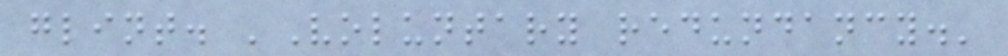glint. 'Voluntary redundancy.'
